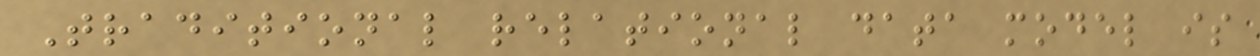Traditional relational data model is
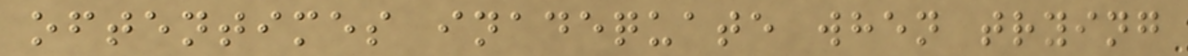oftentimes inadequate when trying
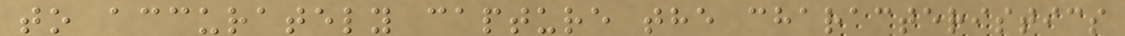to accurately capture the characteristics
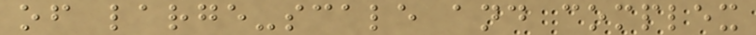of large-scale and complex
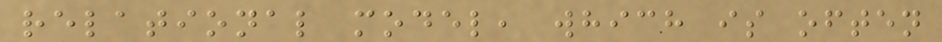relational model, which is often
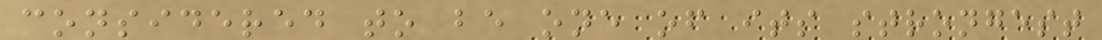considered to be one of its strongest
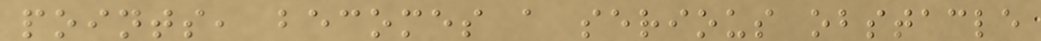points, becomes a serious obstacle
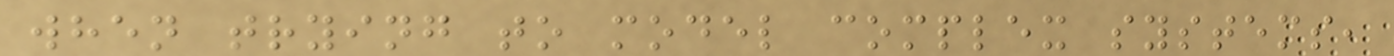when trying to model complex systems,
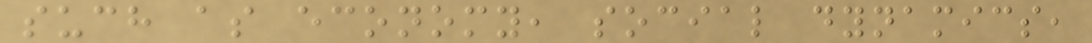such as economy, social dynamics,
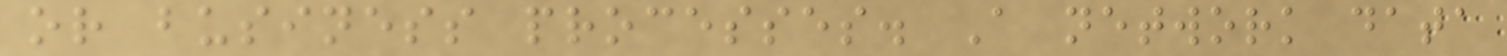or business processes. A network data
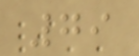79
